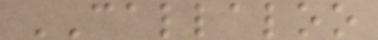CALLALOO
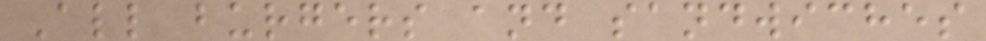All burgers and sandwiches
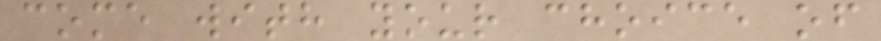come with your choice of
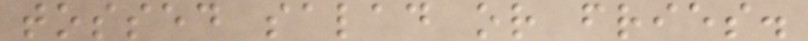tossed salad or fries.
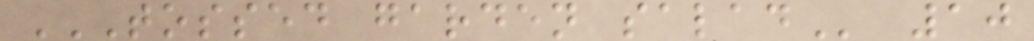TOSSED GARDEN SALAD 10
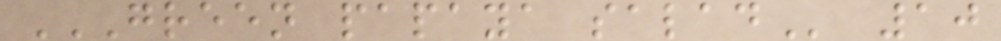GREEN PAPAYA SALAD 10
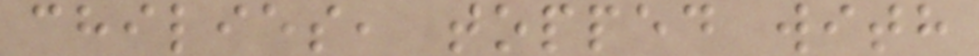chilies, topped with
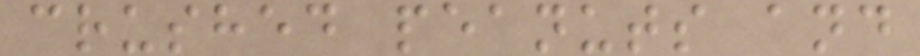crushed peanuts and
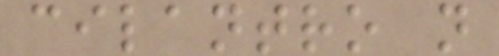cilantro n
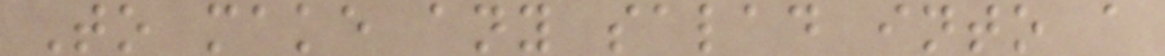To make any salad into a
